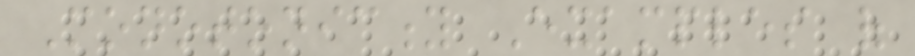Monotonicity Examples of
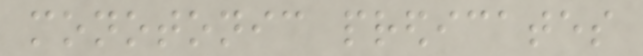monotonic predicates
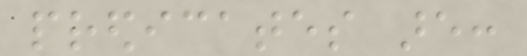predicates are:
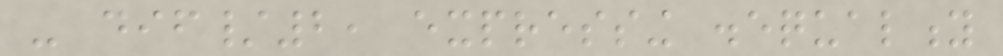- dif/2, expressing disequality
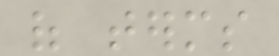of terms
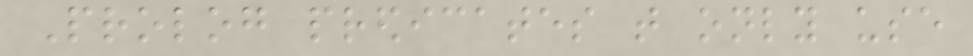Prolog predicates that only use
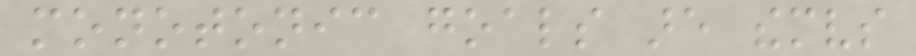monotonic goals are themselves
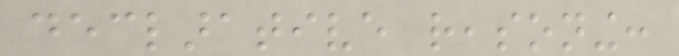declarative reasoning:
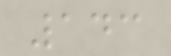143
